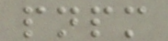pnpm
